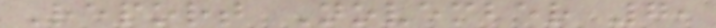Report November 7,
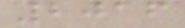2016
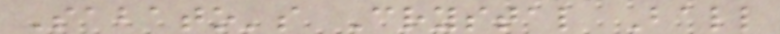Sabato's Crystal Ball
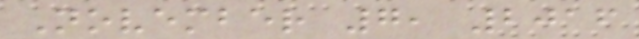November 7, 2016
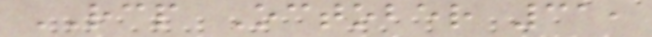RCP October 31,
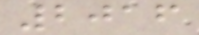2016
